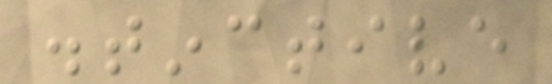distinctive
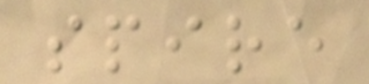spire
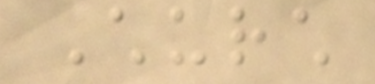Church
